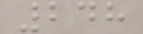248
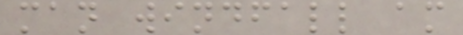man windfall am
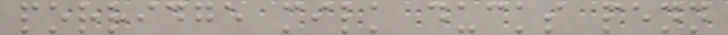porridge milk ducks penn
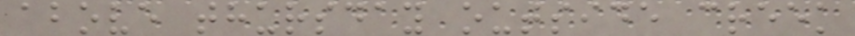above thursday outside creek
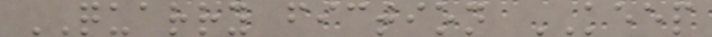QUARRY fiction KEEP
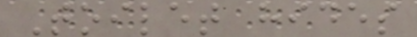Toilet hides
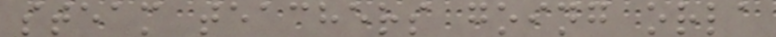steam teachers going orla
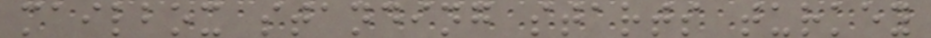mailbox standing starts turkey
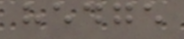hedge
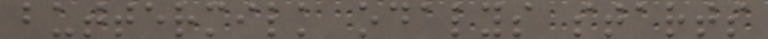buttermilk odalys starts
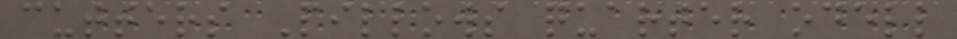cutters Pillows quarter odell
